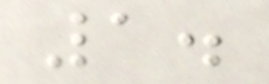1.
